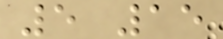5 15
